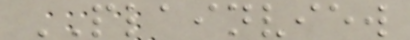PLAINVIEW
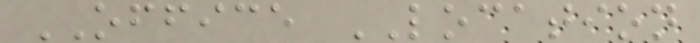OFFICE LOCATION
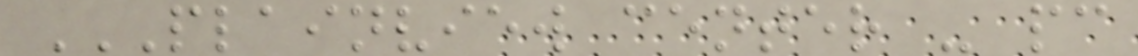PLAINVIEW CENTER - PC
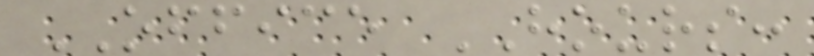OFFICE HOURS:
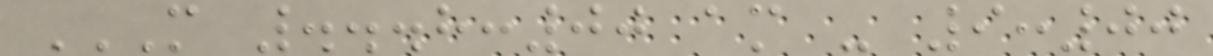M ...8:00 AM - 9:00
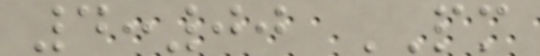4:00 PM
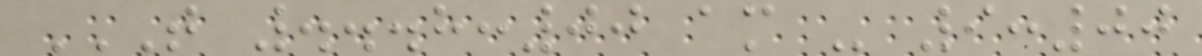T ...8:00 AM - 9:00
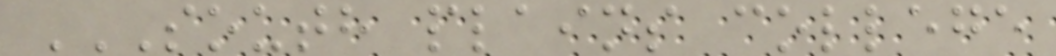SOUTH PLAINS COLLEGE
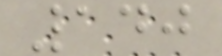140
